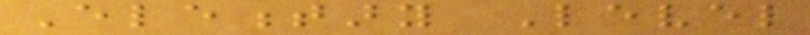Elementary Level
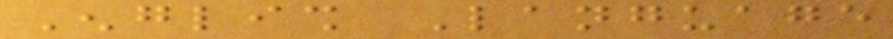English Language
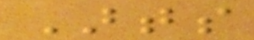Arts
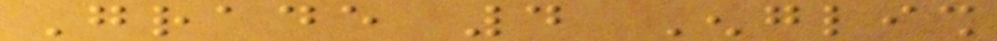Grade 4 English
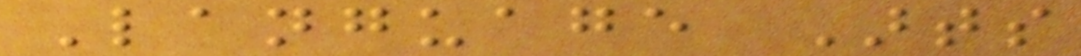Language Arts
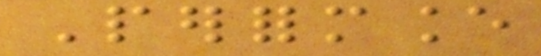Performance
